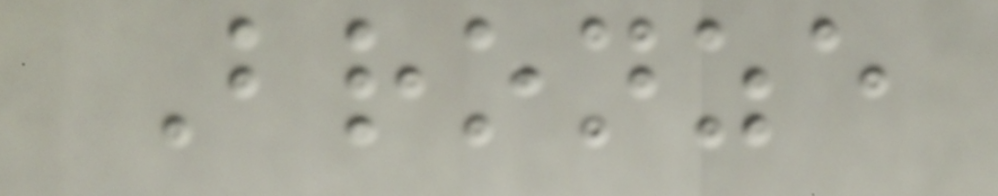Bronze
